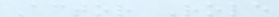Actor Role
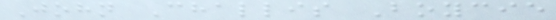John Challis Boycie
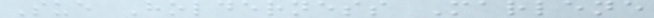Sue Holderness Marlene
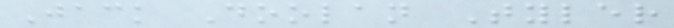Jack Doolan Tyler
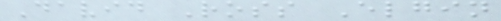David Ross Elgin
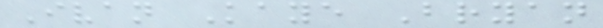Ivan Kaye Bryan
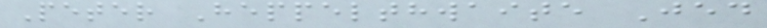Peter Heppelthwaite Jed
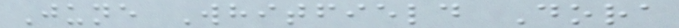June Whitfield Dora
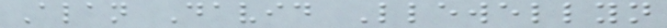Alan David Llewellyn
